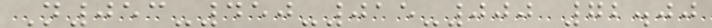N053-450-015-000 72.00
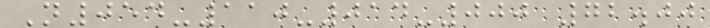N054-110-014-000 72.00
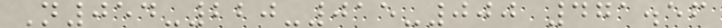N054-220-015-000 471.56
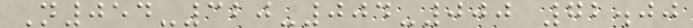N054-320-004-000 72.00
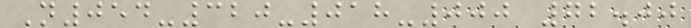N054-320-018-000 72.00
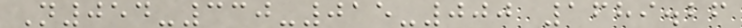N054-330-015-000 1689.26
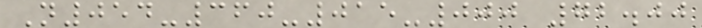N054-360-015-000 72.00
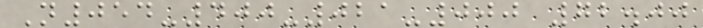N054-400-021-000 72.00
